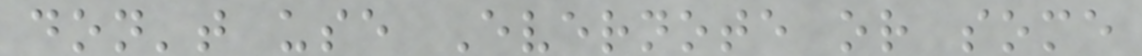don't use Evernote or some
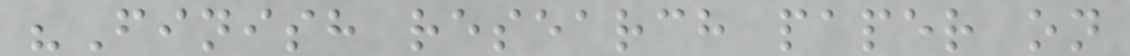"Finish research paper on
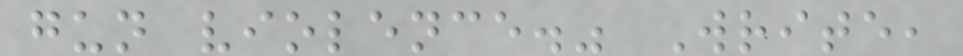gun violence." Write,
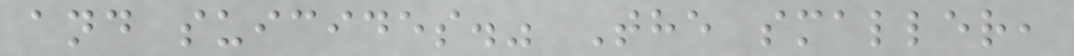and suicides." The smaller,
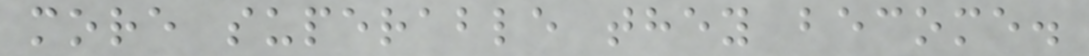more superable they become.
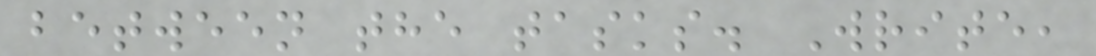between the tasks. Write,
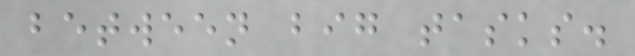between big tasks.
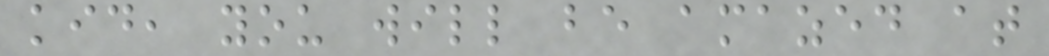kid, you will be amazed at
